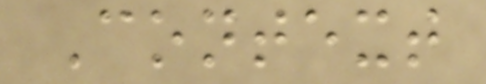Context
